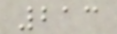213
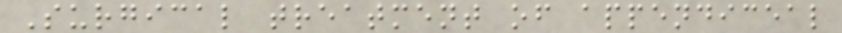Surgical treatment of appendiceal
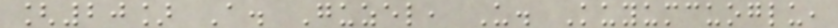[20] A. Guzel, U. Kuyumcuoglu,
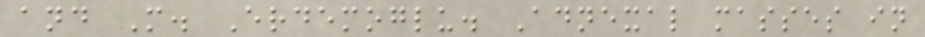and M. Erdemoglu. Adnexal masses in
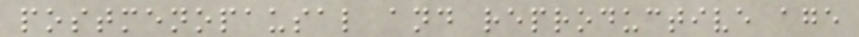postmenopausal and reproductive age
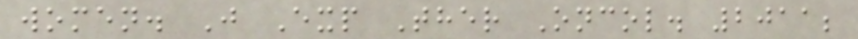women. J Exp Ther Oncol. 2011;
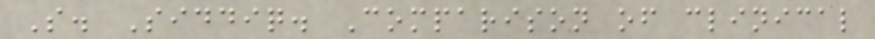S. Siddiq. Comparison of clinical
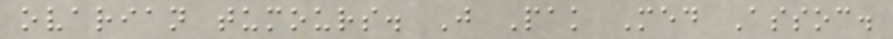ovarian tumours. J Pak Med Assoc.
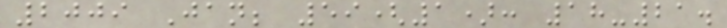2009 Jan; 59(1): 18-21.
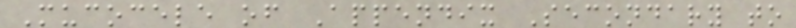Mucocele of Appendix Secondary to
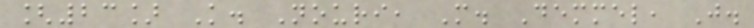[23] K. Nouri, M. Demmel, J.
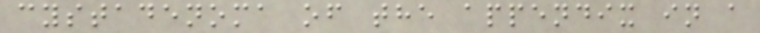cystadenoma of the appendix in a
